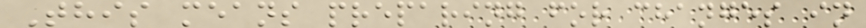This means preparing for changes in
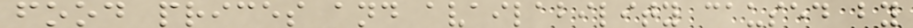food prices and availability caused by
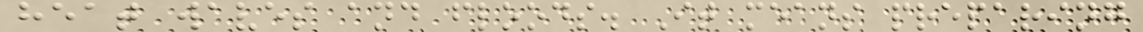heat waves and floods. It means preparing
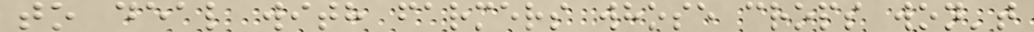to deal with farmers whose crops won't
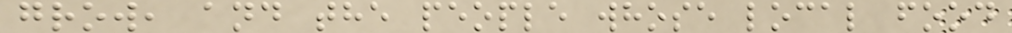grow, and the people whose local food
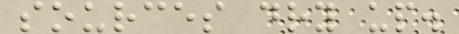sources dry up.
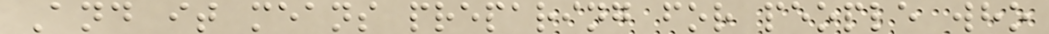And it means preparing for people who
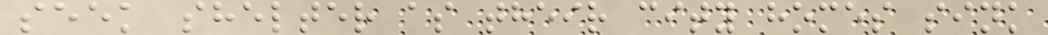seek shelter as their city homes sink
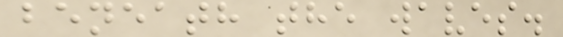beneath the waves.
